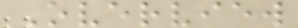Overview
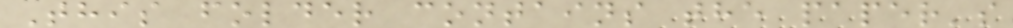This folder contains the paper's
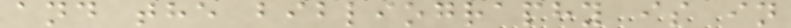and the bibliography is in
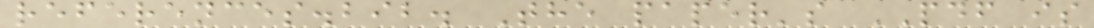references.bib. The paper's PDF is
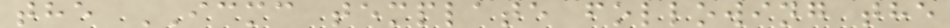the ICMC template following the
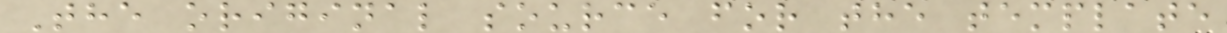The original source for the template
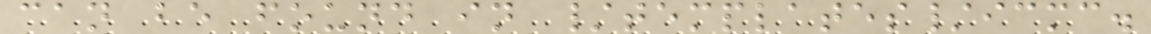can be found in /templates/icmc.
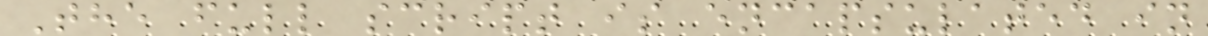The full script is encapsulated in
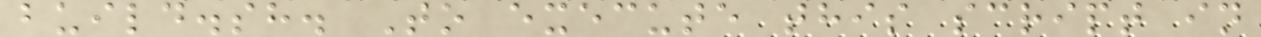build.sh. To execute this script in
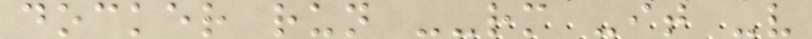docker run --rm -it -v
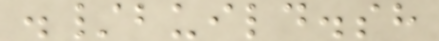./build.sh
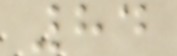84
